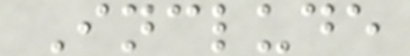Include
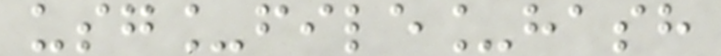usg_file_hash
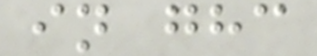in ghc
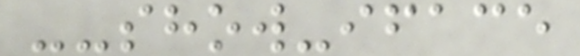--show-iface
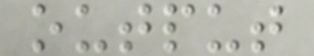output
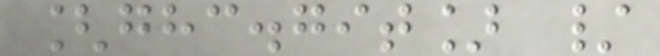[ghc.git] /
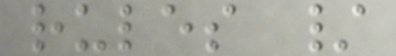rules /
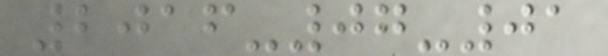2016-07-01
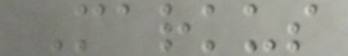Markus
